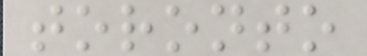toronto
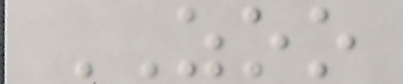ZOO
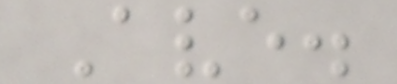Ave.
